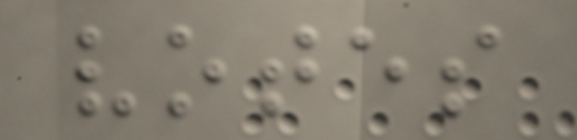votes
